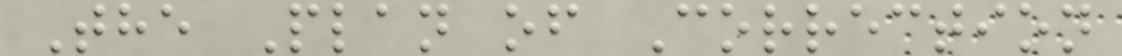The Plan of Correction
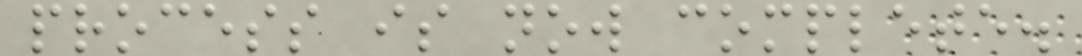process is now complete.
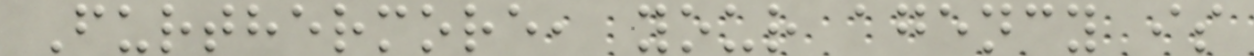Furthermore, your agency is
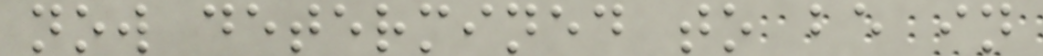now determined to be in
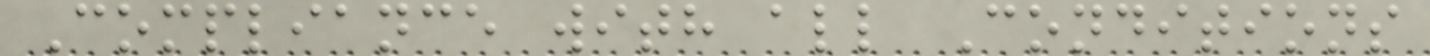Compliance with all Conditions
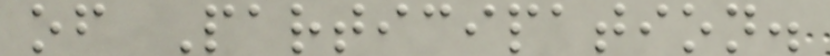of Participation.
